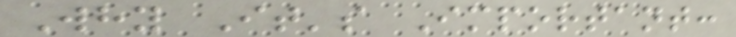Why It's Important:
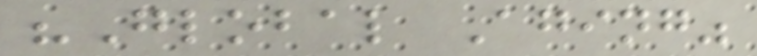"Global Aging"
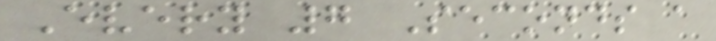Every 7 Seconds a
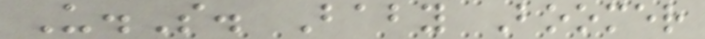U.S. Baby Boomer
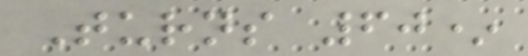Turns 60*
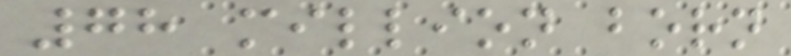78 million born
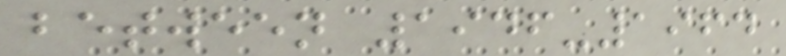between 1946-1964
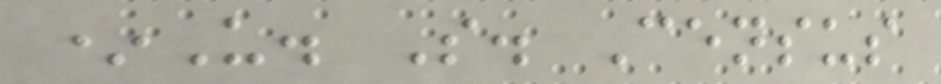*U. S. Census
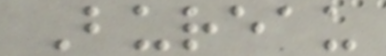Bureau
